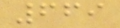669
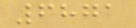6871
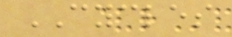CYCLES
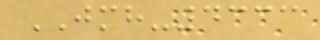JMH-4333
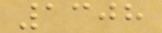1308
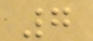7
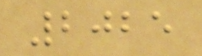2025
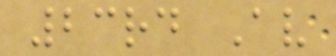23rd Av
